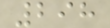298
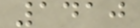1410
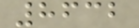8632
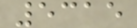5315
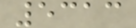5313
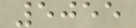5055
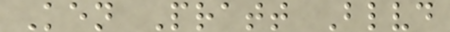Ken Pratt Blvd
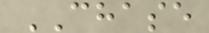CHASE
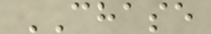CHASE
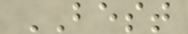BEST
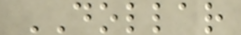DOLLAR
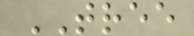TREE
